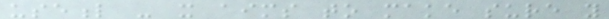useful - it aims to make sure you
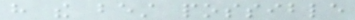have the best possible
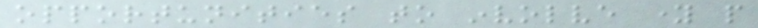opportunities to involve young people
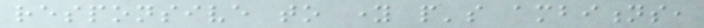responsive to young people's ambitions,
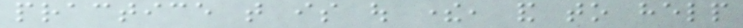practice that is out there, and to help
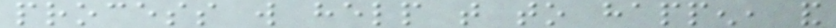process will help that to happen, and
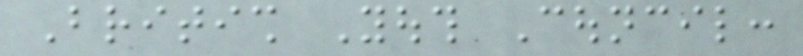British Youth Council:
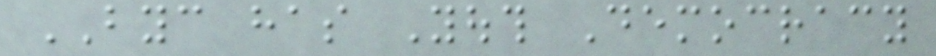BYC has Youth Democracy
